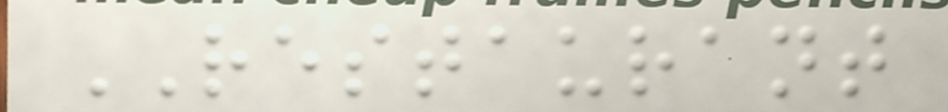RESTAURANT
